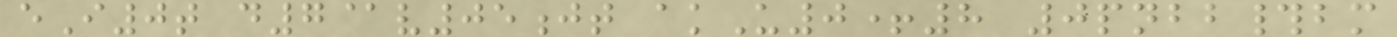eI0t d7@v05jt akU0+8 0pnbb#bm
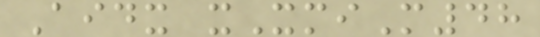Aidx xXmiM48
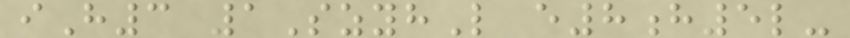iH3 1SzyhL e8h5l-
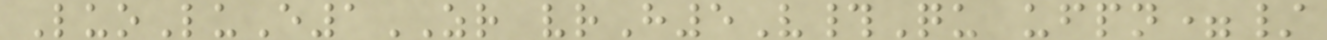LuoLuE1ZR vrH5V#Qu ufpn=/
